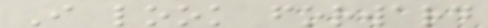I look forward
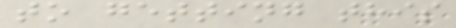to getting this
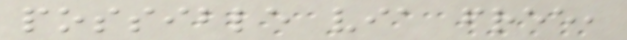possible via free,
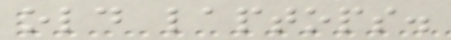old laptops.
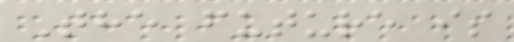The future is
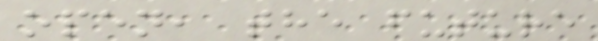open, the future
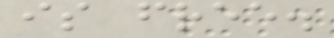is free.
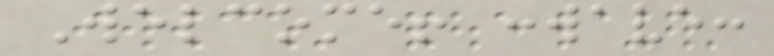Welcome! :wave:
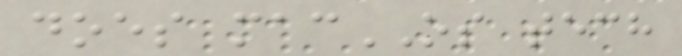does macOS tech
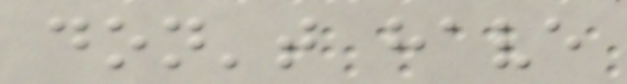don't have
